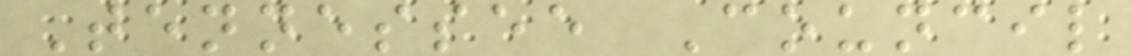Tennessee Council
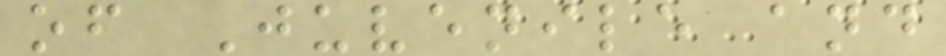of Juvenile and
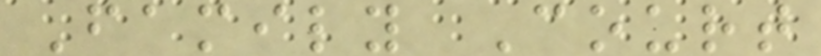Family Court
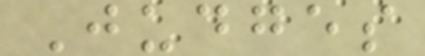Judges
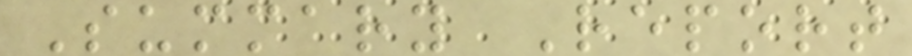Summary Report
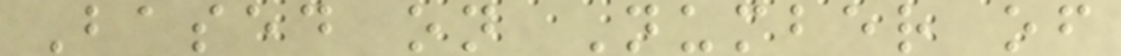Based on Number of
